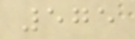575
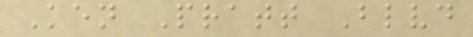Ken Pratt Blvd
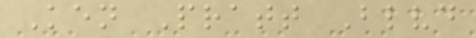Ken Pratt Blvd
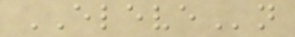ELEVEn
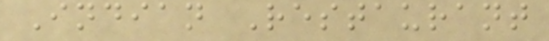Indian Restaurant
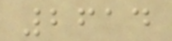2614
